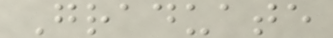Graduate
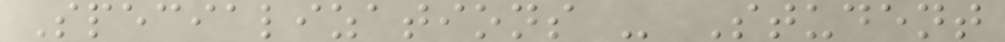Specializations - Student
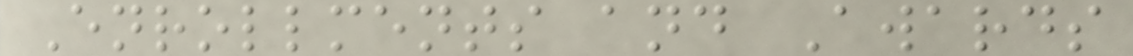Enrollments and Awards
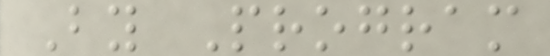By Program
